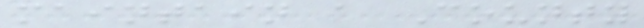maintain a County
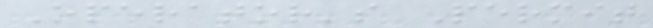Operator's Permit
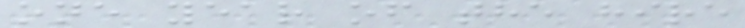one year of the hire
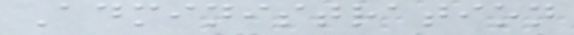Administration
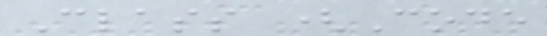Class (Code
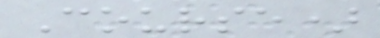Course)
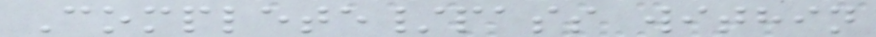Complete/pass within
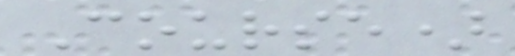Course)
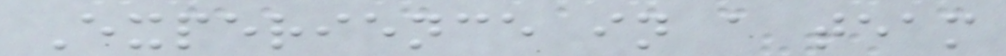Experience in a team
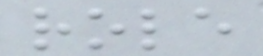role
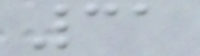31
